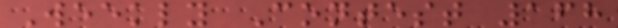Weekly Contest 168
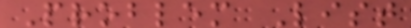Problem List
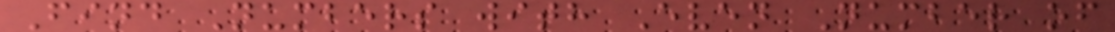Find Numbers with Even Number of
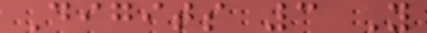Digits 3 Y
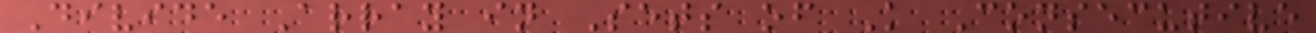Divide Array in Sets of K Consecutive
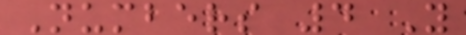Numbers 4 Y
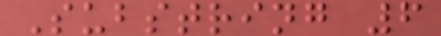Substring 6
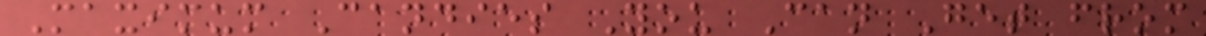Maximum Candies You Can Get from
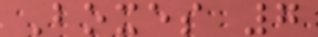Boxes 7
